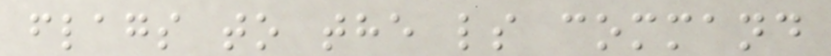flags to the ls command
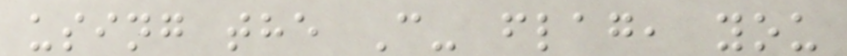using the C- flag, you
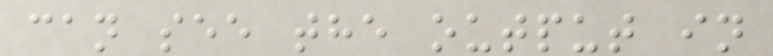can see the output in
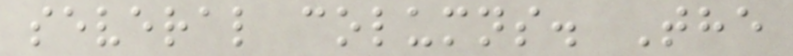several columns. The
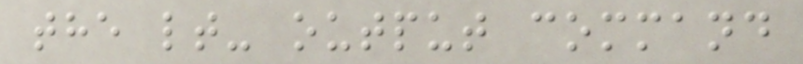the lt- output command
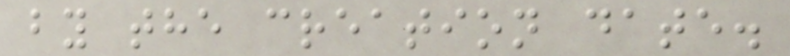by the creation date.
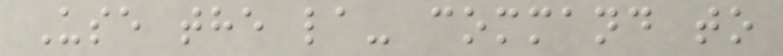Use the la- command to
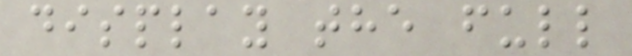display the full
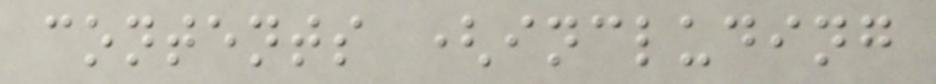contents (including
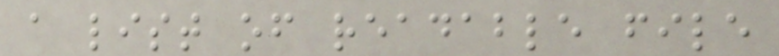a list of readable file
